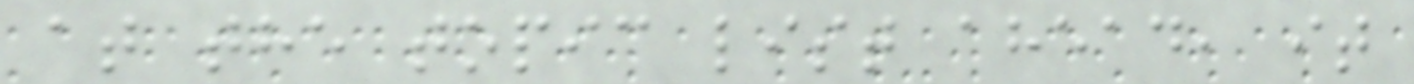at the topic list ahead, it
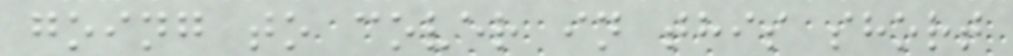going to cover in this short
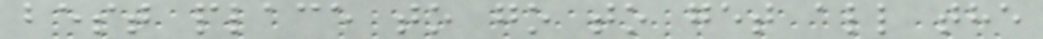best place to go to get all the
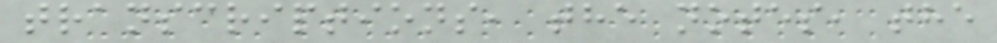transcriptions, the notes, the
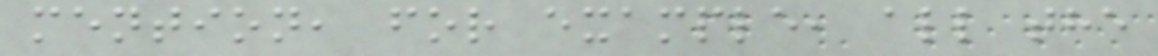mention, for example, all the
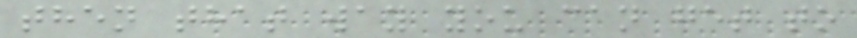then that way you can get to
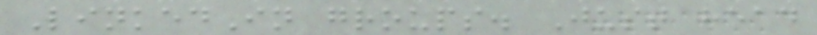LinkedIn groups. Just head
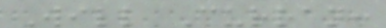Will Curran:
